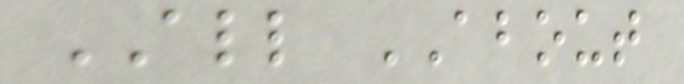ALL ABOUT
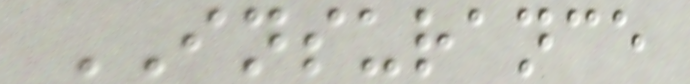INSURANCE
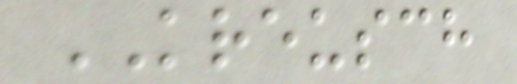KREUSCH
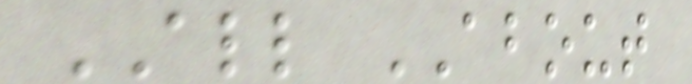ALL ABOUT
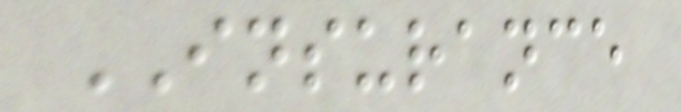INSURANCE
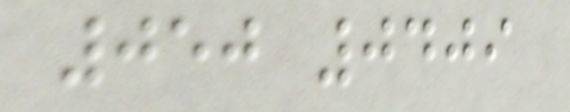050 0409
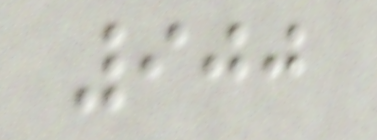900
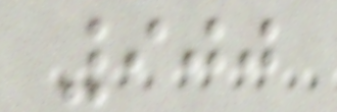900
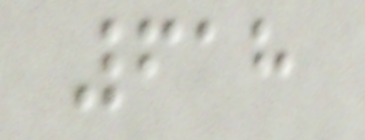618
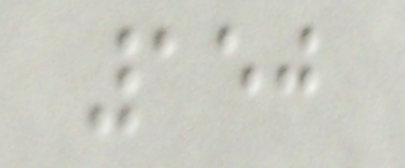150
